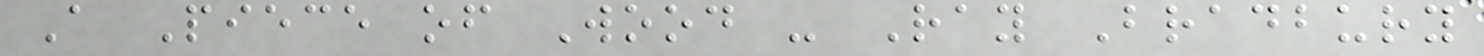A Piece of Wood - Ray Bradbury
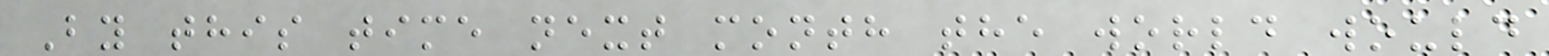By this time next month the world would
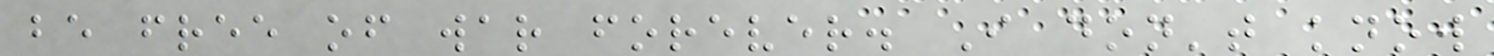be free of war forever. I don't know
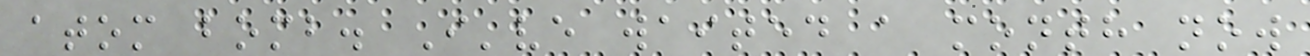atom bomb. I've waited a month now
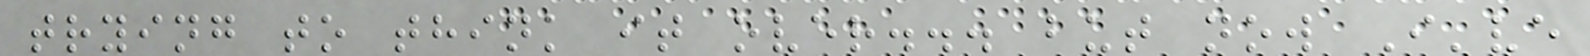trying to think it over... but now I've
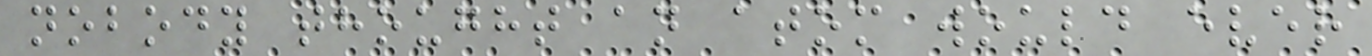nobody thought an atom would ever
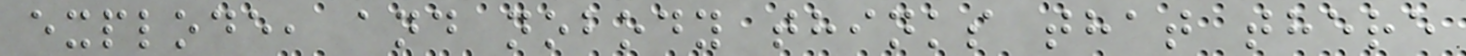explode, and nobody thinks that there
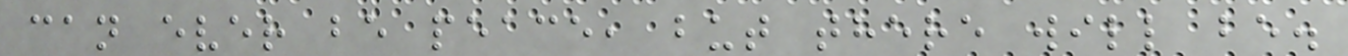can ever be peace, but there will be.
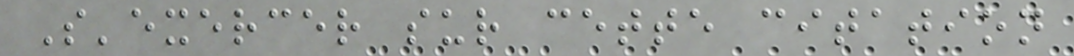S'exercer sur cette citation
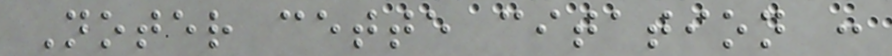Noter cette citation :
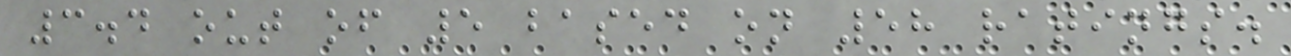3.4 out of 5 based on 58 ratings.
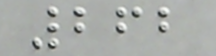262
